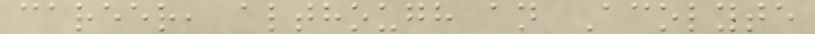career, although an Acolyte
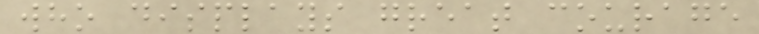who displays great courage
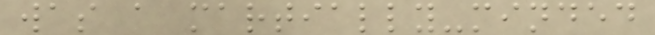was a martially-minded
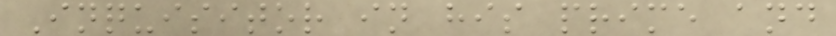Inquisitor in his prime and
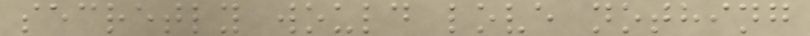secretly would love nothing
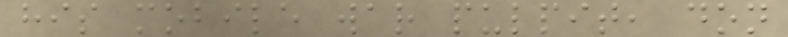his mobile war pulpit, don
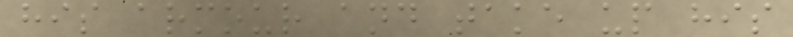his armour and take up his
